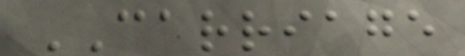CARRIAGE
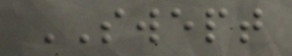SWEPT
